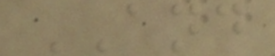AND
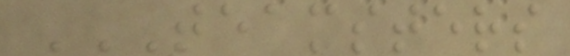TEAMSTERS
